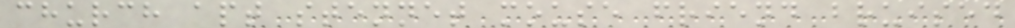church apt stennet mouse friend bruised
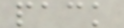pack
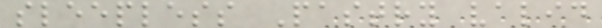sleepless Pastry valid
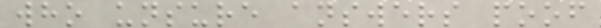who unsure answers poof
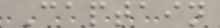Captain
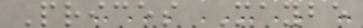Prices Maybe
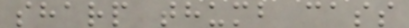sharp thumb cass
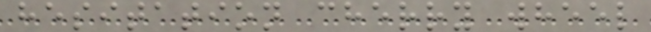hesitation cherry wheel
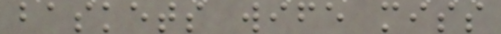baskets wife miss
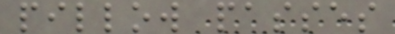pillow passes
